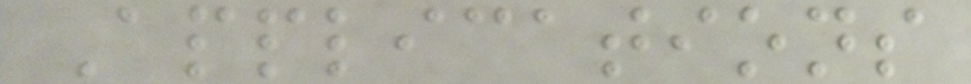Applications
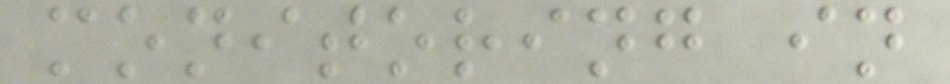monitoring in
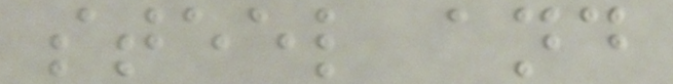steel and
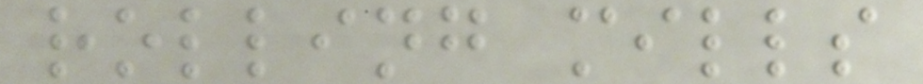rolling mills
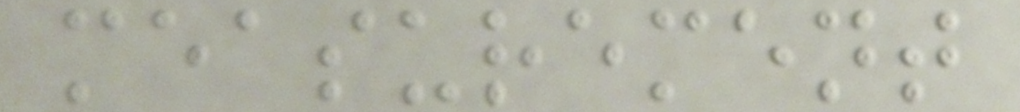measurement
